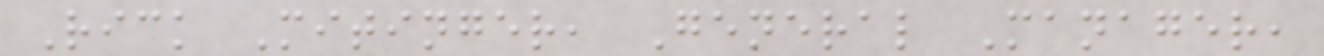Rick Mitinger, General Manager,
